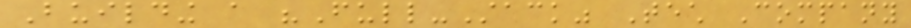Building a "Full-Stack" Tech Company
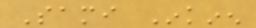Sami Inkinen
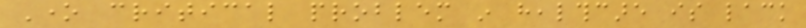One critical problem in healthcare is lack
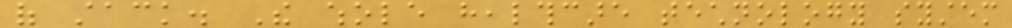of stack. The whole healthcare technology system
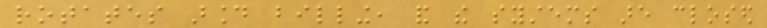rotates around billing, and the systems are closed
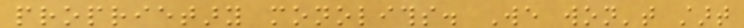proprietary monoliths. We won't start
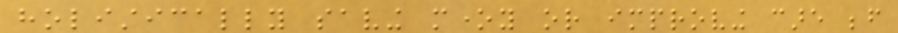holistically saving money or improving care before
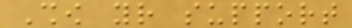Show your support
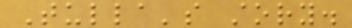Tulla's story.
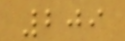209
